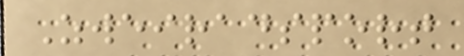Zweiradsport
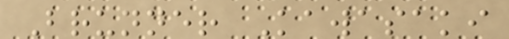Brunner Kawasaki
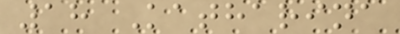18 Katharina
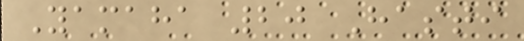Yamaha 20 Hasti
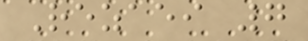Rezaei 7
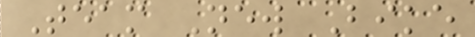Team New Bike
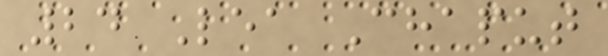24 Lea Chaput
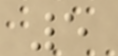5
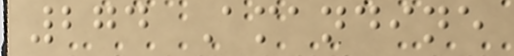274 Amandine
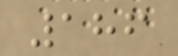186
